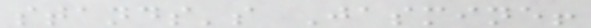stands's Jasmine!
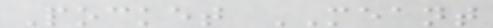Pocket MEANT
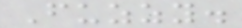Fuzzy.
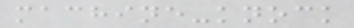machine-knock
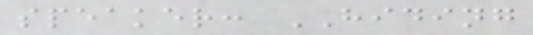speaker: HIDING
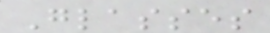Glasses
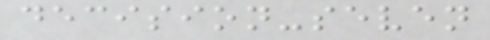decision-seven
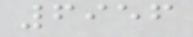6956
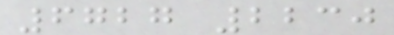6727 2230
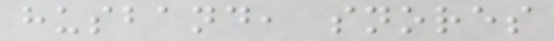husband, snores
